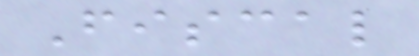Fiscal
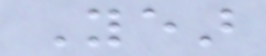Year
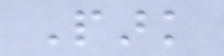Park
